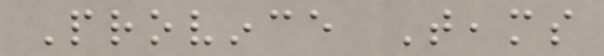Province Teams
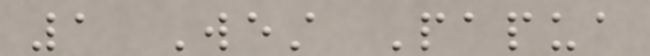1 West Papua
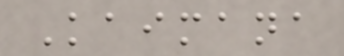Kaimana
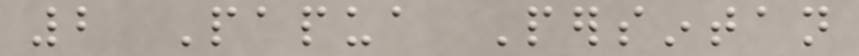2 Papua Persintan
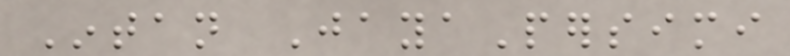Intan JayaPersimi
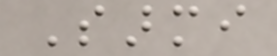Sarmi
